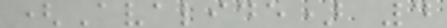(Avalide) 4
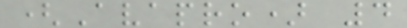(Avapro) 4
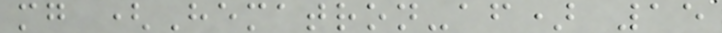mg (Hematron-af) 15
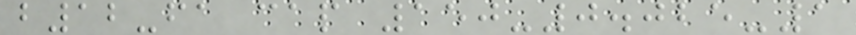b12-fa cap 150-0.025-1
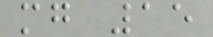mg 15
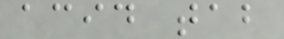acid tab
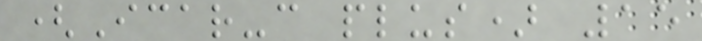(Icar-c plus) 15
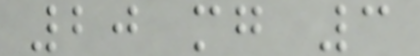20 mg 3
